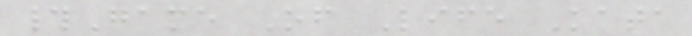#Game Of Life Kata
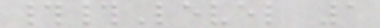##Level 1
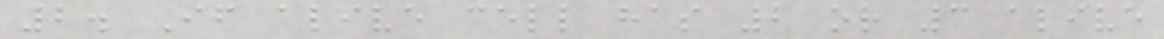2. If alive cell has 2 or 3 alive
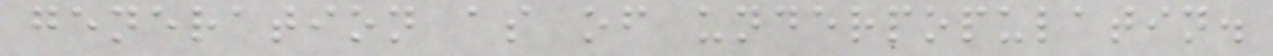generation as of underpopulatin.
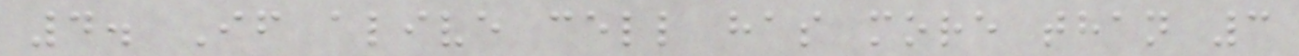4. If alive cell has more than 3
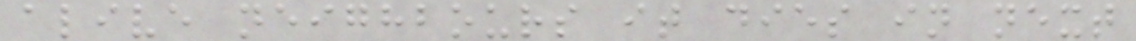alive neighbours it dies in next
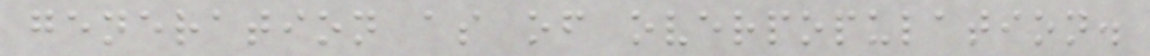generation as of overpopulation.
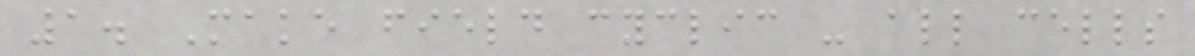1. Make field cyclic - all cells
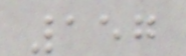157
